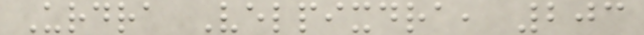Urdra Velpixdra, 203
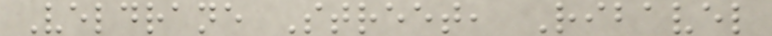Veldrane Street, Ribavel
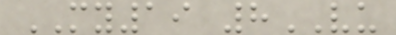MY19 8VU
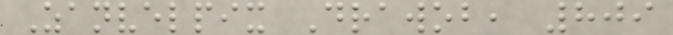Zanvelpix Drawob, 809
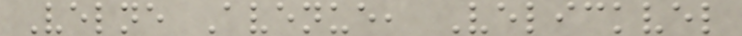Velne Avenue, Velickvel
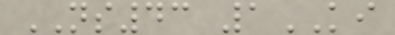NS43 1KI
